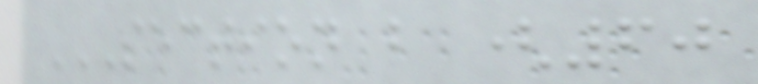SECTION B (60
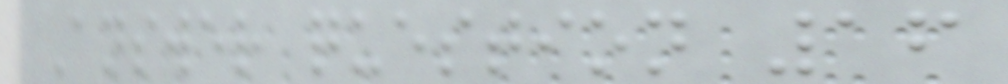Answer question 16
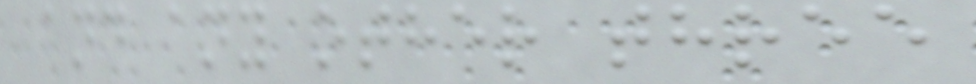and any other three
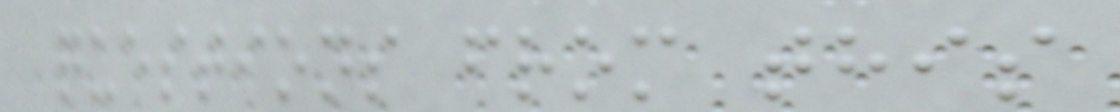questions from this
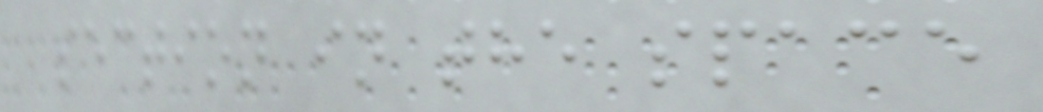section in the space
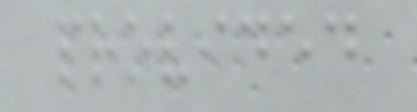provided
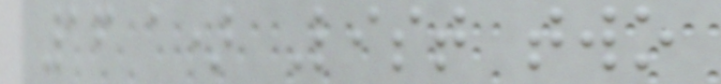16 a) List two
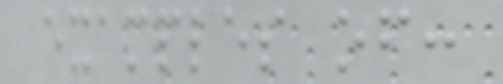examples of:
